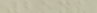2131
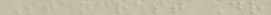Stancrest Dr
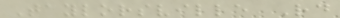Taylorsville Rd
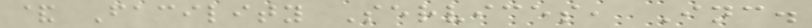& Facility Services, Inc.
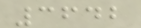3642
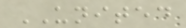UNITED
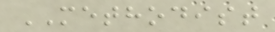METHODIST
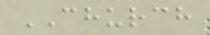CHURCH
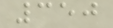350
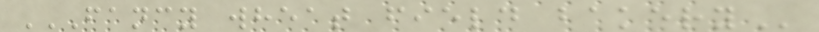FANCY WHEAT FIELD BAKERY
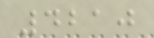4210
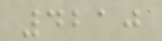4210
